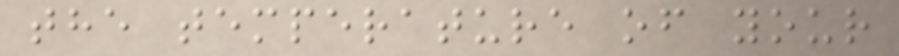the temperature of your
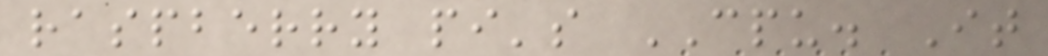raspberry pi's CPU. It
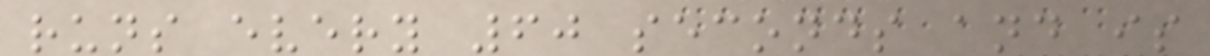runs every 60 seconds and is
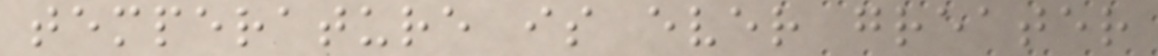temperature is ever greater
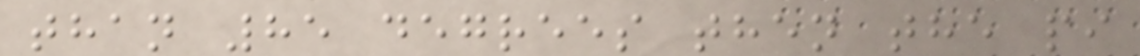than 85 degrees then the pi
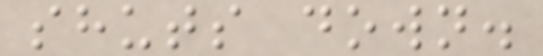shuts down.
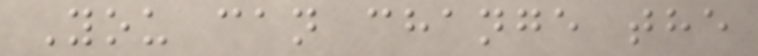You can change the
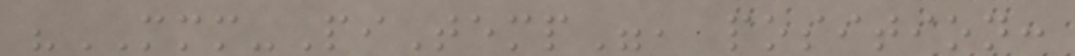"MMM-PiTemp", position:
